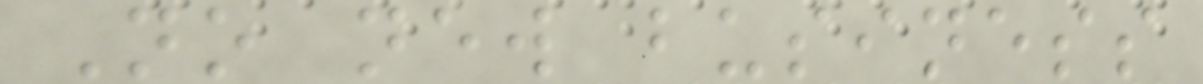No new business
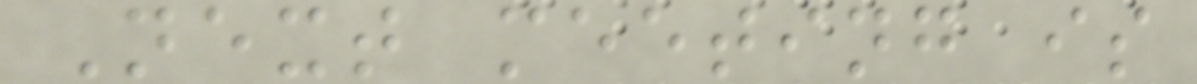Next meeting is
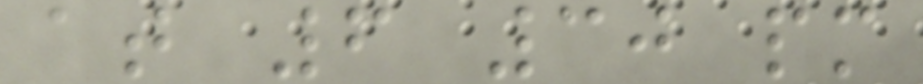at 6 30 pm
